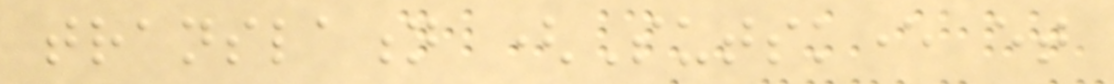translation (Sutskever et
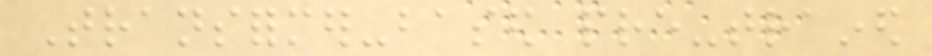Transformer-based pre-trained
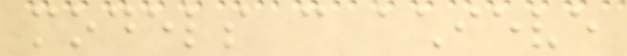models can achieve
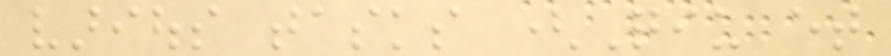various tasks (Qiu et
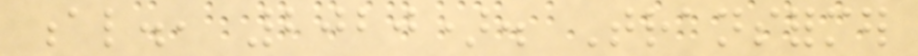al., 2020). Transformer
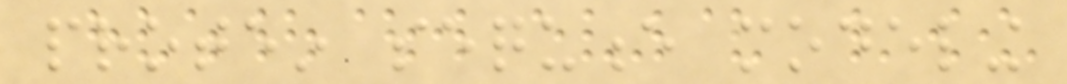protein sequence modeling
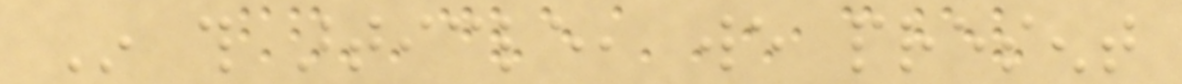In this article, we present
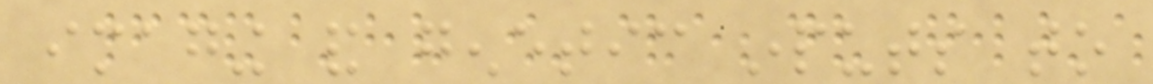imaging and genetic inputs to
